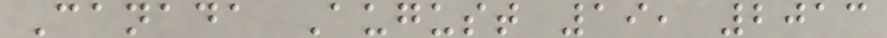Canada August 19, 2013
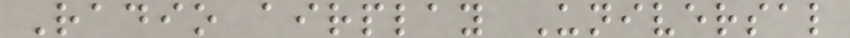Radio airplay Universal
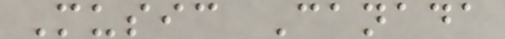Music Canada
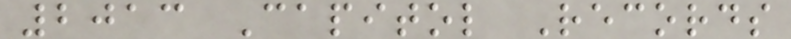2013 Capitol Records
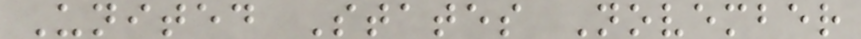United States November
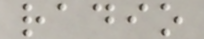radio
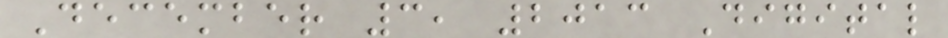December 3, 2013 Digital
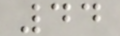44
